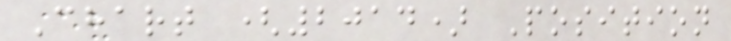Chart (2014) Position
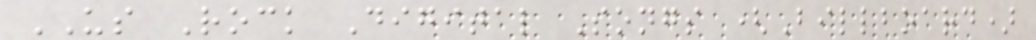US Rock Digital Songs (Billboard)
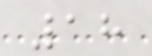18
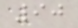90
